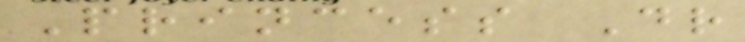Princess Dr
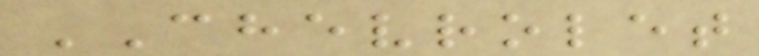CHEVROLET
